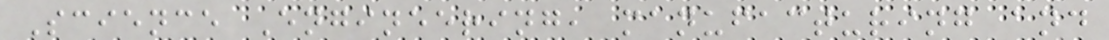Science Engineering, manufacturing and
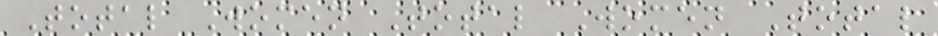Total Women Total Women Total
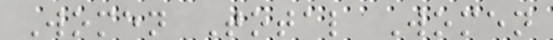Women Total Women
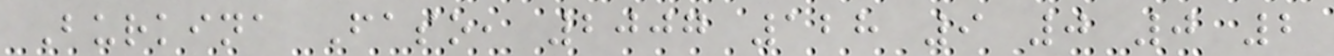Burkina Faso, 2007 128 9 0 0 2
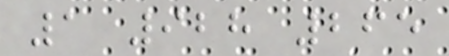1 928 265
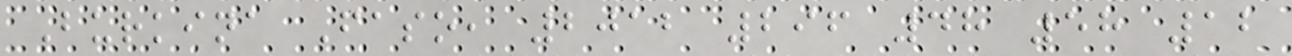Burkina Faso, 2012 296 48 58 12
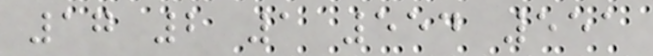17 2 1 554 551
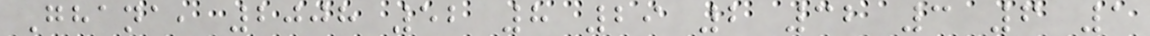Ghana, 2008 52 8 29 2 32 3 6 1
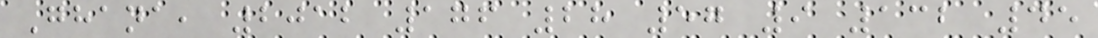Ghana, 2012 176 28 57 9 132 45
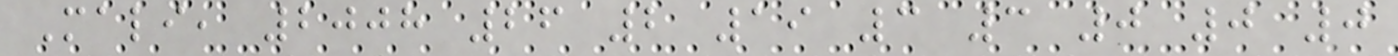Mali, 2008 26 2 19 3 3 0 0 0
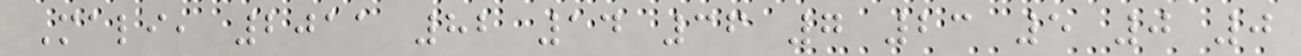Mali, 2011 82 14 36 7 23 5 0 0
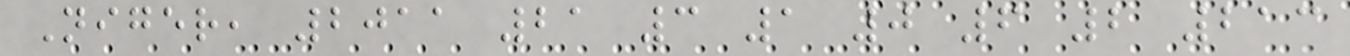Niger, 2011 21 3 1 0 6 2 213
